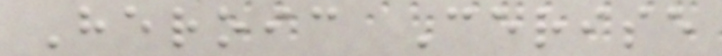Heroic Cerise
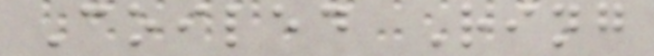Coiled Ring
